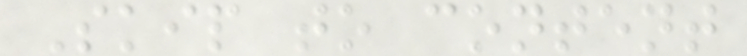Skip to content
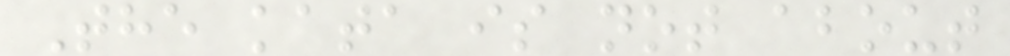The kata is not about
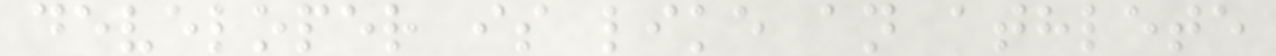developer is like an athlete
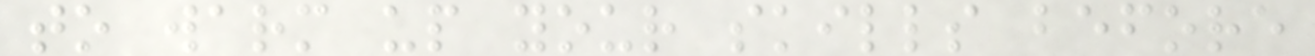to warm up your skills before
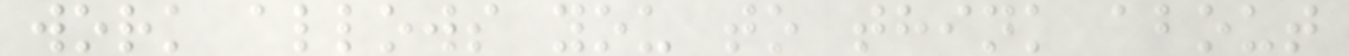work allows you to think about
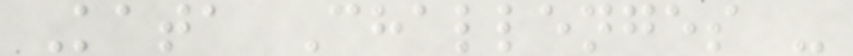Kata Challenges -
